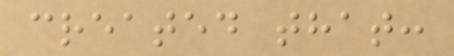created that:
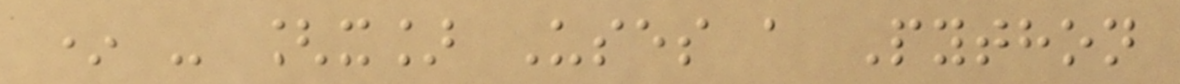* - [x] Uses a Python
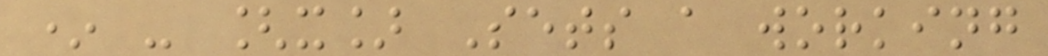* - [x] Sets a working
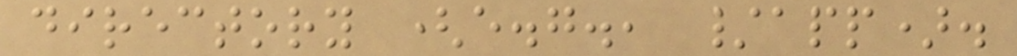directory (e.g., /app).
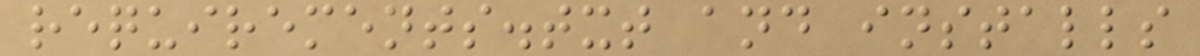requirements.txt and installs
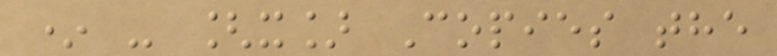* - [x] Copies the
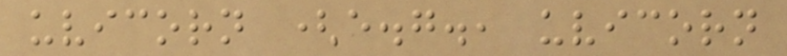uvicorn (e.g., uvicorn
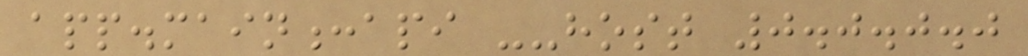app.main:api --host 0.0.0.0
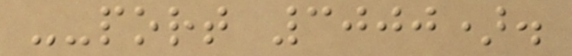--port 3000).
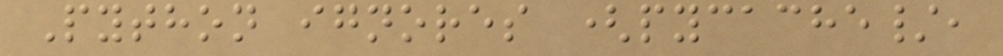Python ignores (pycache/,
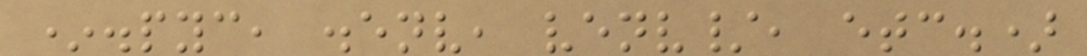*.pyc, .env, venv/, etc.)
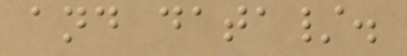and data/.
